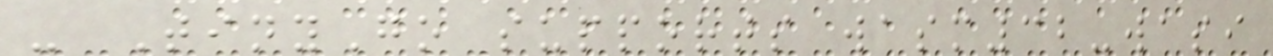- TinyGo supports wasm32-wasi
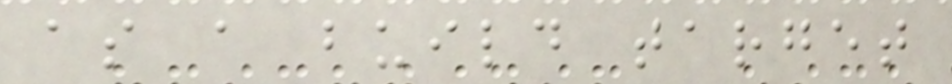as a build target
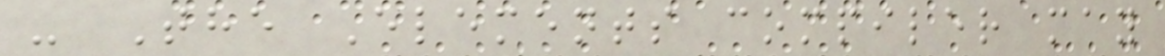- The Elements compiler may
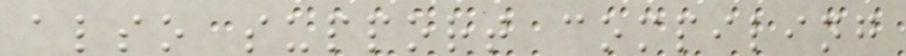also support compiling
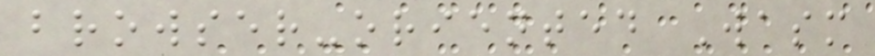browser-oriented Wasm
